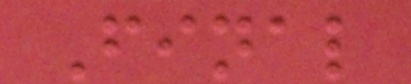Final
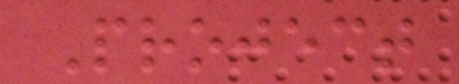Project
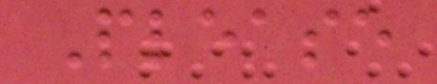Please
